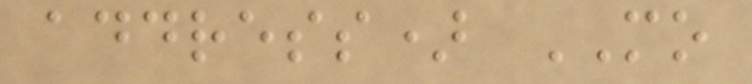address) MO
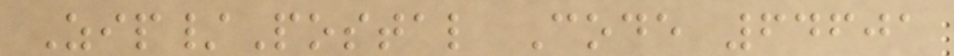Zip/Postal Code 64601
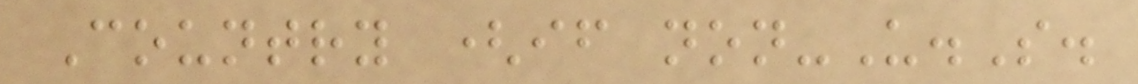Country (if non-U.S.
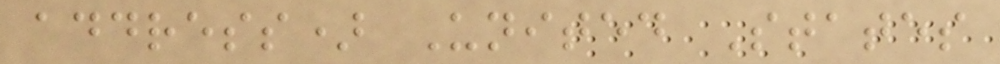address) United States
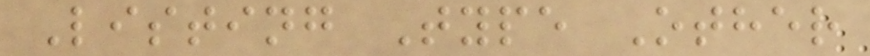Listing Type Other
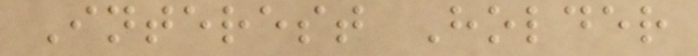Interest Holder
